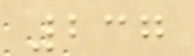237
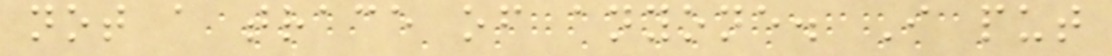not a trace of anyone. I put
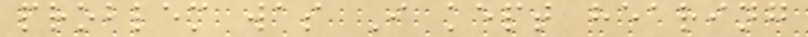problem was I kept hearing
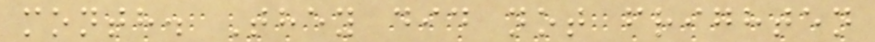month. They did not frighten
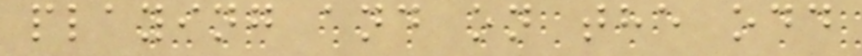playing and on the odd
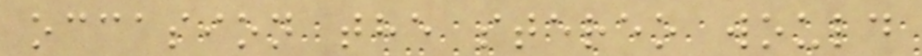occasion the stereo would
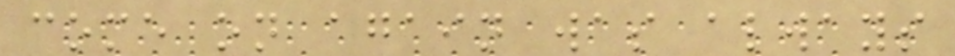come on again was always
